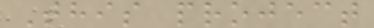This project
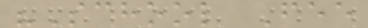"School Fee
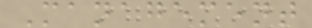Management
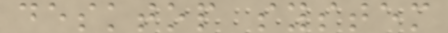desktop system
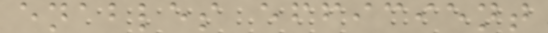enables efficient
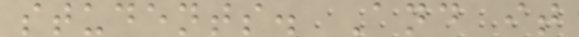students. And it
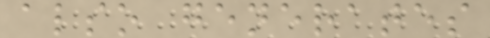also generates
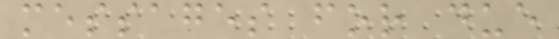messages for due
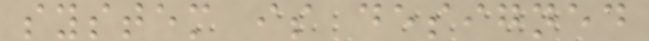system is designed
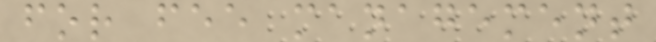for fee management
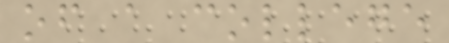of a college
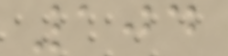104
